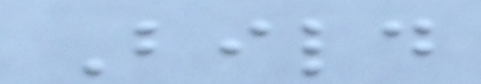Bild
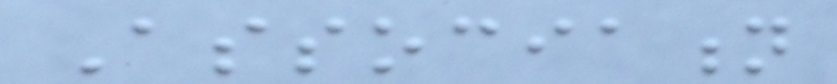Association
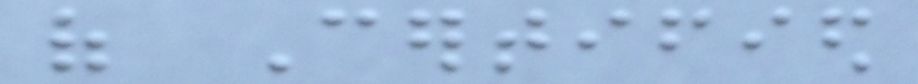of Certified
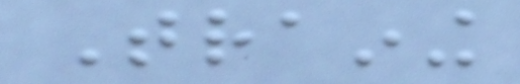Training
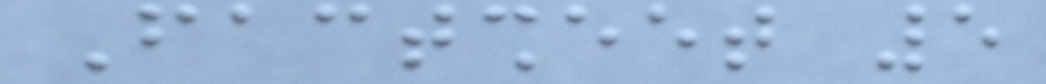Factsheet 5
